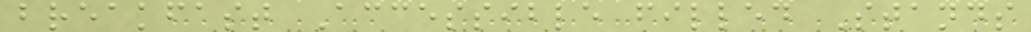breakfast Accessible filled Stands
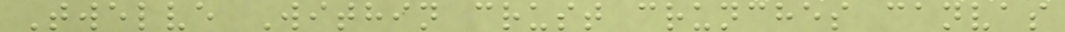Twelve Within crust crunches canvas
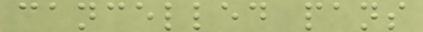cancelled pans
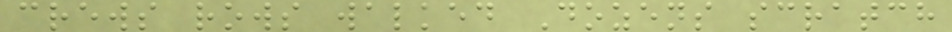crews rows walked Dozens scratch
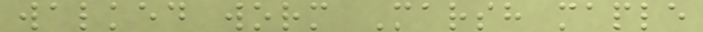walked worm Marsh maple
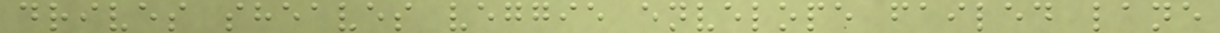drives sheaves veggie envelope failed lane
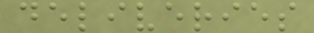deliveries
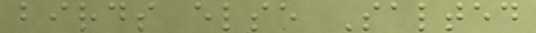birds else Salted
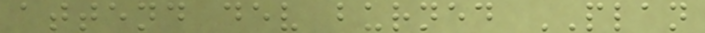attend dev burned PLAN
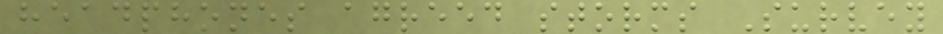headphones agreed storms Survey
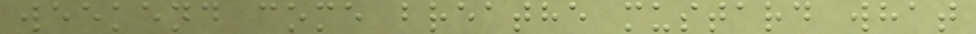weekend come breathe mustard what
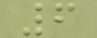6
